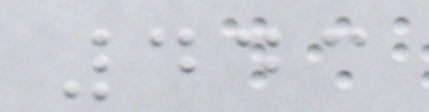443
